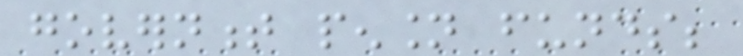government pension funds;
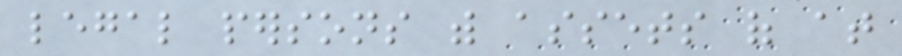legal persons with assets of at
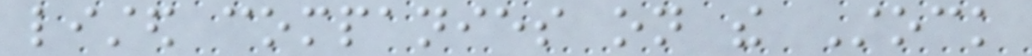listed companies on the Stock
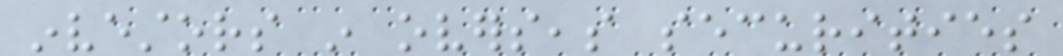investors in overseas securities
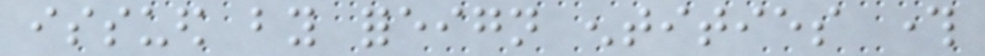issued by foreign entities through
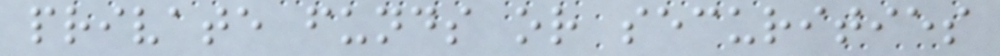private funds or securities
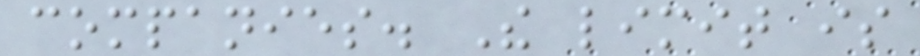companies. The limit is
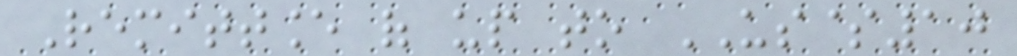Remittance of up to US$10
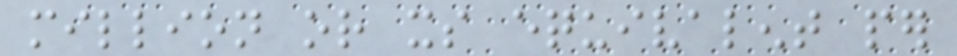million or its equivalent per
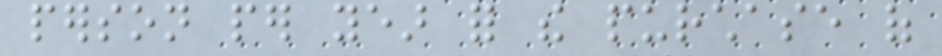person per year for the purchase of
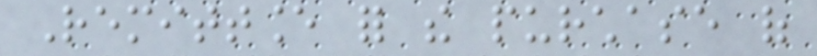Remittance for the purchase of
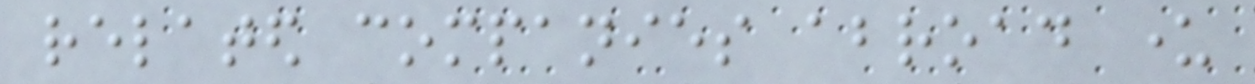related companies abroad under
